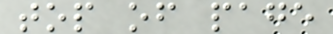top of page
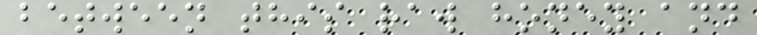between this raw honey and
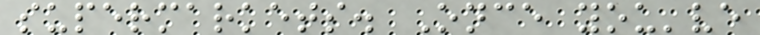supermarkets. Once you've
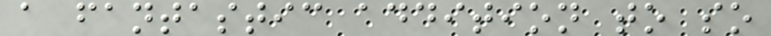a fantastic addition to so
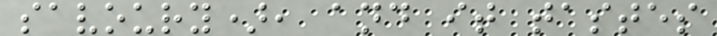savoury), and it tastes
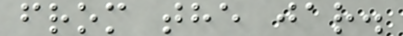from the jar.
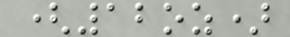(12oz)
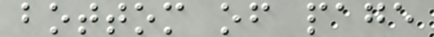bottom of page
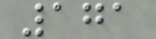171
